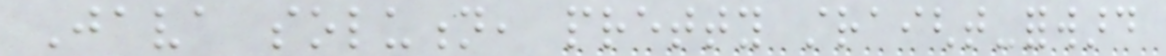Java solution, pretty straight-forward
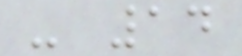- 14
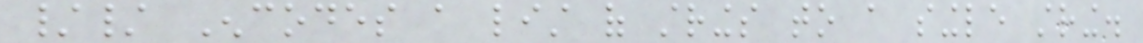// Encodes a list of strings to a single string.
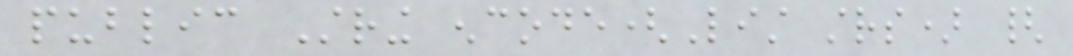public String encode(List strs) {
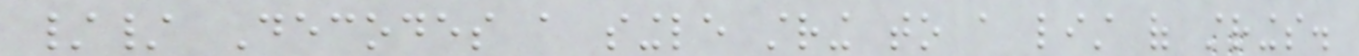// Decodes a single string to a list of strings.
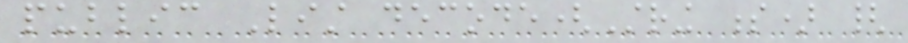public List decode(String s) {
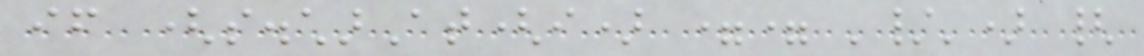if (s.charAt(i) == '/') {
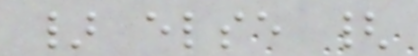} else {
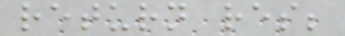return res;
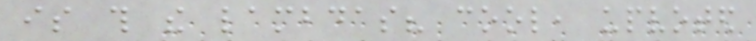is this the lambdas? cool, upvoted
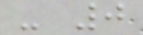- 0
